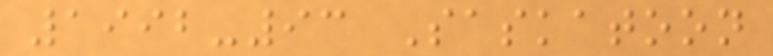1992-93 Saskatoon
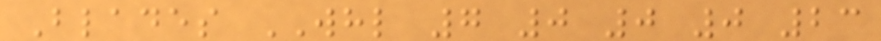Blades WHL 7 0 0 0 23
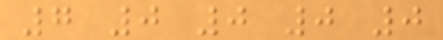7 0 0 0 0
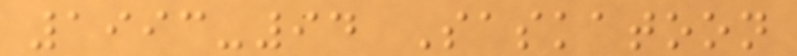1993-94 Saskatoon
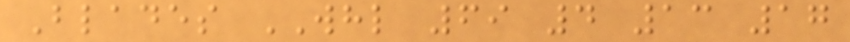Blades WHL 69 4 13 17
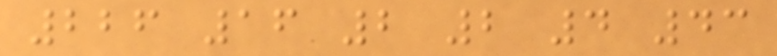226 16 2 2 4 43
